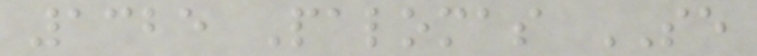1325 Palomas SE
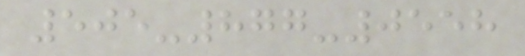505-877-0558
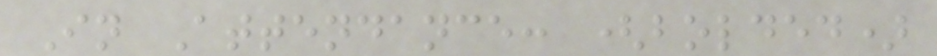In Attendance: (bolded)
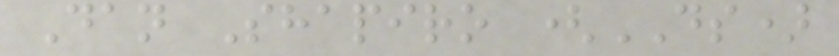Dan Shapiro (DS)
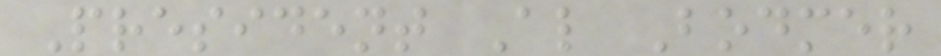President Al Bodmer
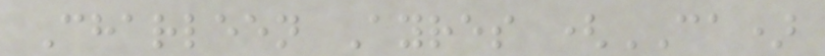Charleen Ayres (CA)
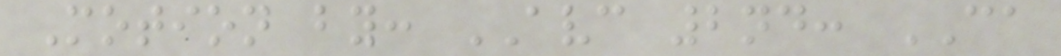Motion by: AVC 2nd: CA
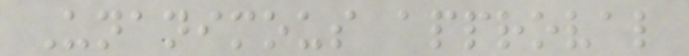Unanimous approval
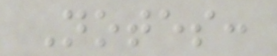Notes:
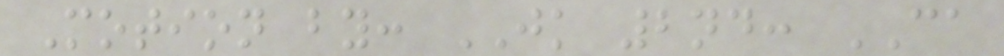Motion by: JK 2nd: CA
